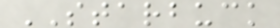STARBUCK
